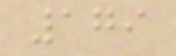179
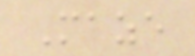Maze
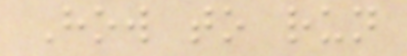How to run
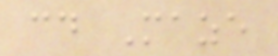cd Maze
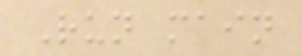Run main
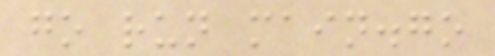go run main.go
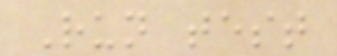Run test
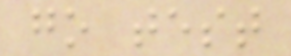go test
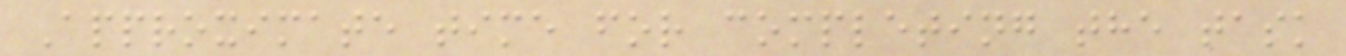Approximate time for completing the task
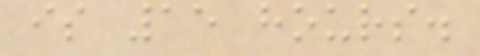is 15 hours.
